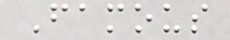Famous
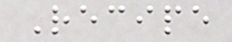Recipe
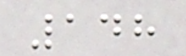148
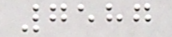7587
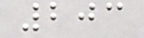203
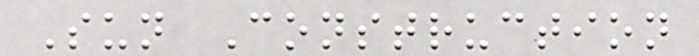Sun Construction
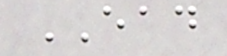EAD
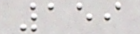159
